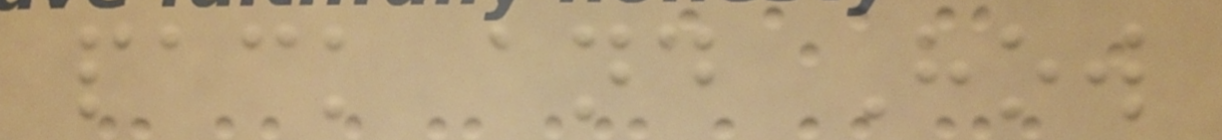pack and How
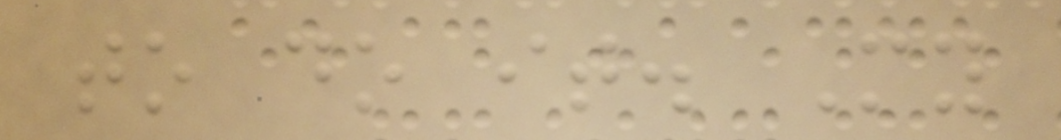to do it. My
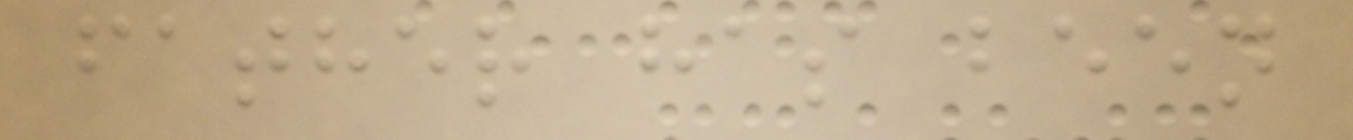father has been
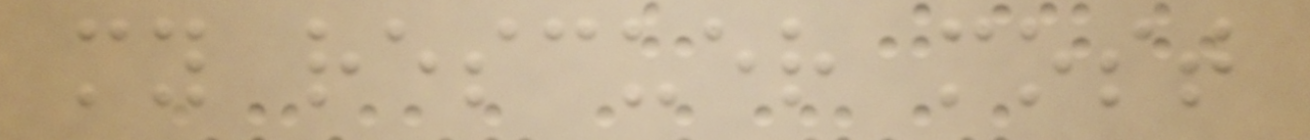my rescuer most
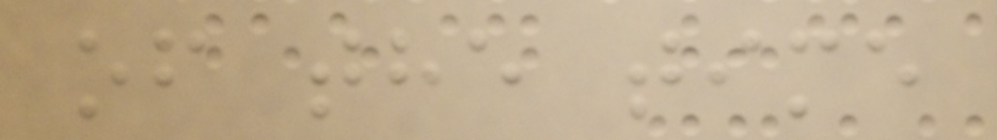of the time
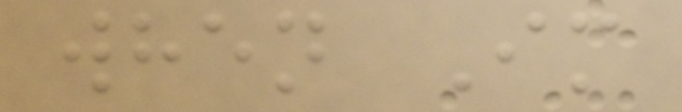when Im
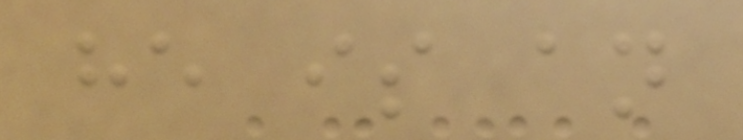he is an
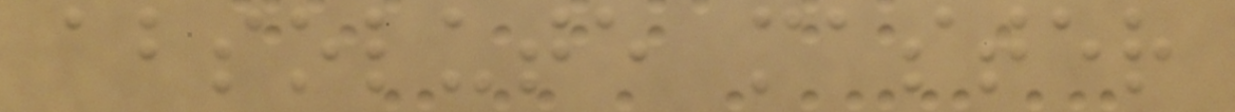absolute master
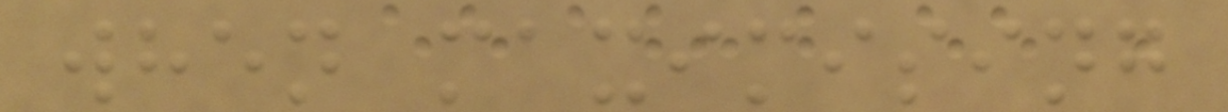when maximising
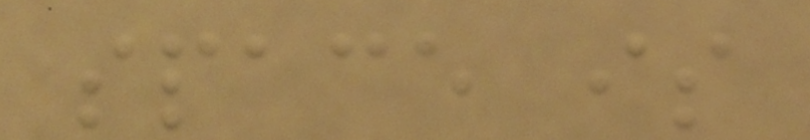space is
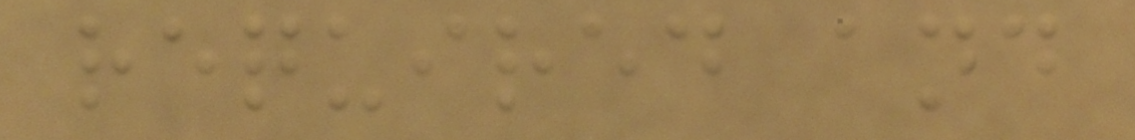required and
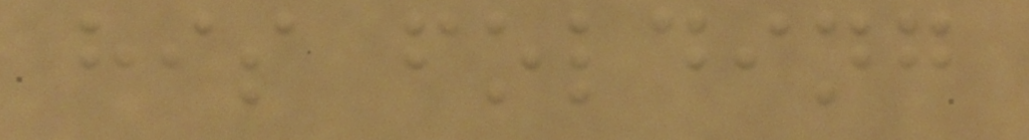his folding
